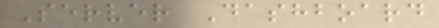Server Dashboard
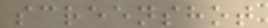screenshot
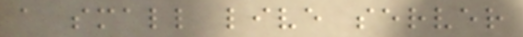a small live server
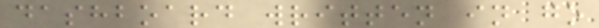dashboard written in go
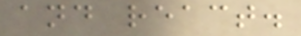and react.
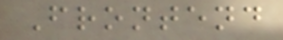Frontend
